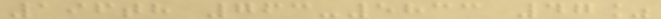196th 763-5833 47%
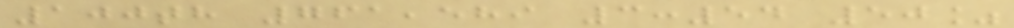100th 761,589 3:54 50%
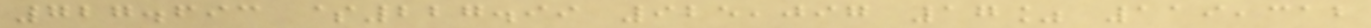727.693 $227.99 925,097 17% 119,312
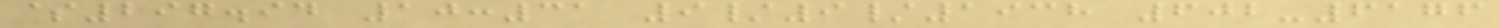$297.94 10:31 9/9/1938 602-6176
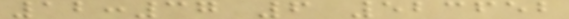12:37 6 523652
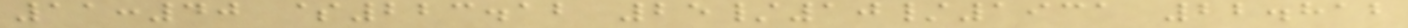11:40 $223.12 25/10/1931 22.812
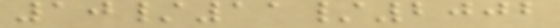10/11/2002
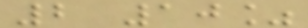2 10%
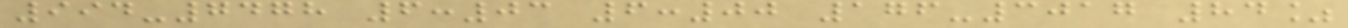994-7478 6:03 6:00 176-3017 84%
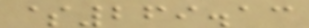$269.13
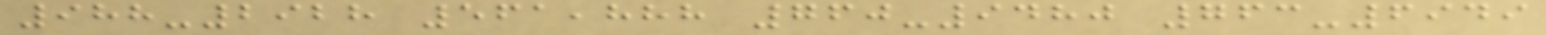988-2928 561,888 760-9480 763-6949
